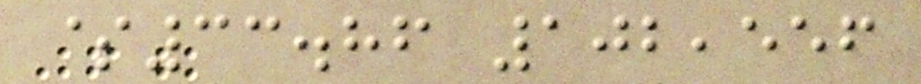$33.86 102,556
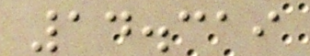14.319
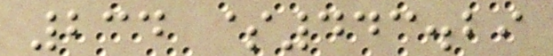234 $443.29
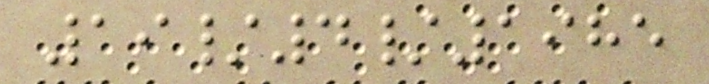19/4/1985
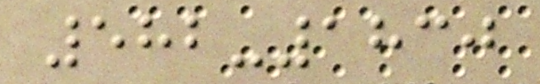582-1830
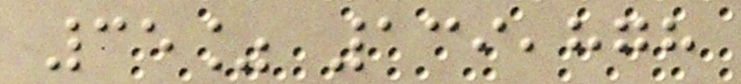35% 139,878
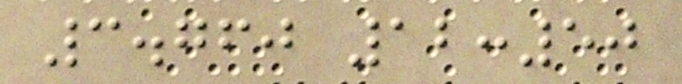3.760 12:50
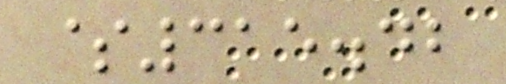$315.42
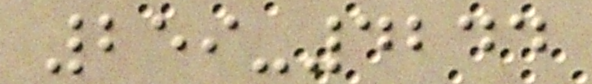259-4244
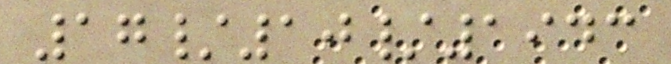17/10/1943
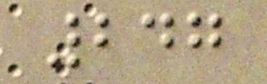247
